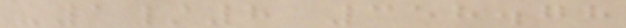-1/8 358.78
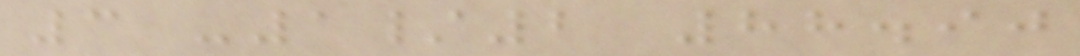3 -1/2 88.90
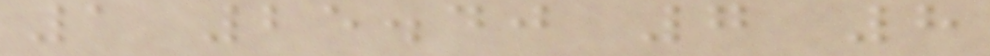1 25.40 7 8
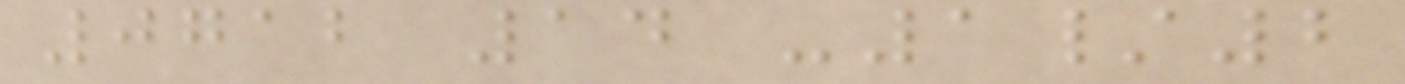0712 14 -1/2
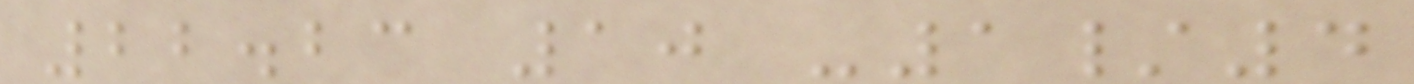22.23 10 -1/4
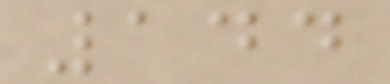144
